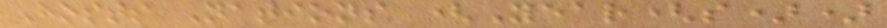Hosts Nations (Year(s))
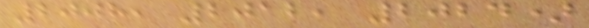2008, 2012, 2024)
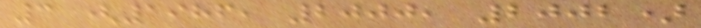3 (1986, 2000, 2002)
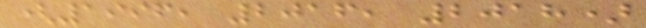(1996, 2016, 2018)
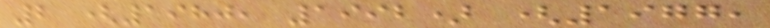2 (1980, 1992) (1977,
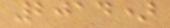2014)
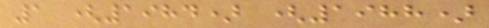1 (1984) (1988)
